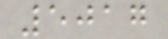5017
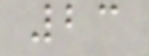23
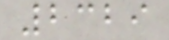2329
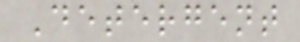Detergent
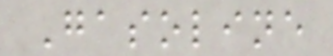Gasoline
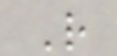R
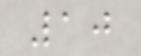10
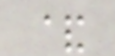&
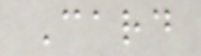Card
